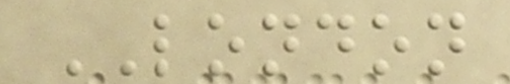LONDON
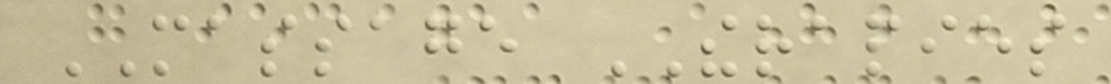MASSAGE THERAPIES
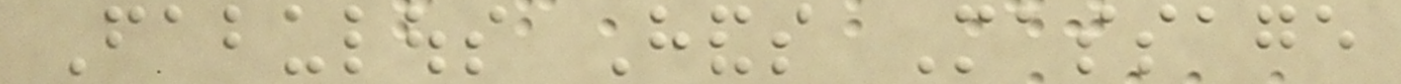Fabulous Hands Massage
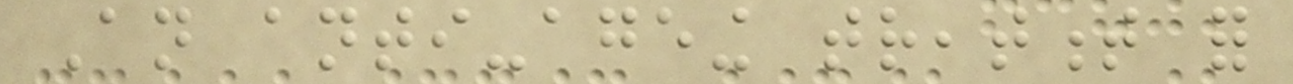An anti-ageing treatment for
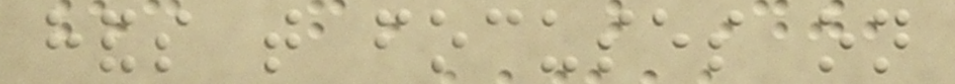hands that focuses on
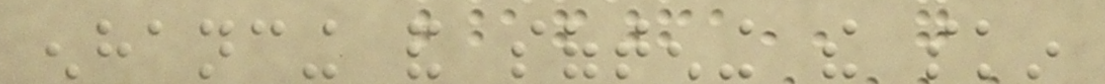enhancing and softening the skin
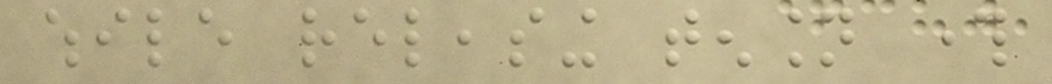while releasing tension through
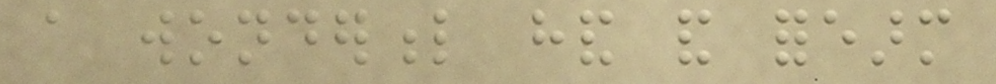a wonderful hand and forearm
